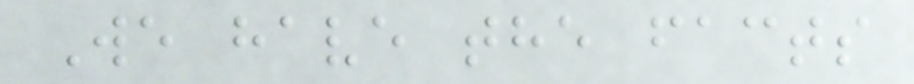We have the facts
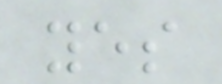yes
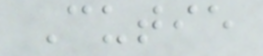Cutie
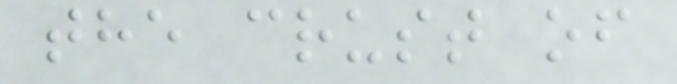the crust of
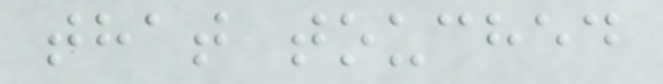that touched
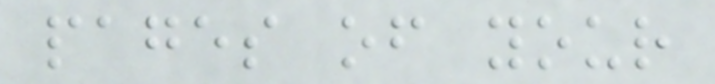pages of your
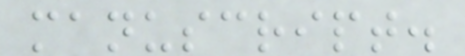manuscript.
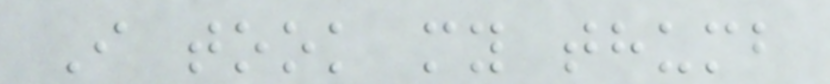I took my thumb
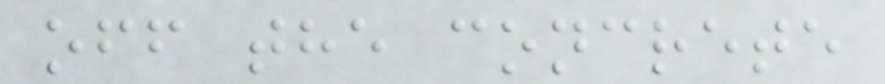off the concrete
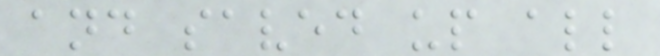and saved up all
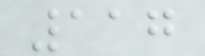117
